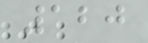120
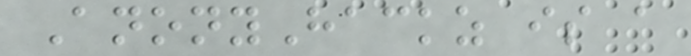AnonyHackz is a
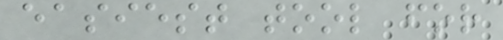easiest tool for
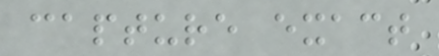capture exact
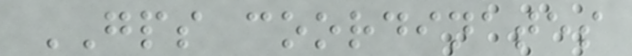GPS coordinates
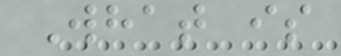What is
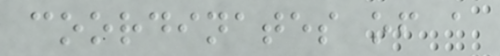coordinates of a
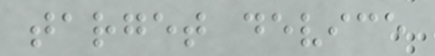target device
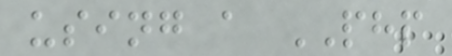using a PHP
